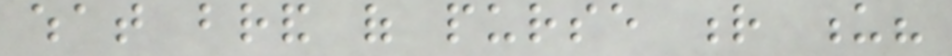what brand of purse r u?
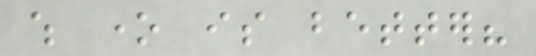which one is better?
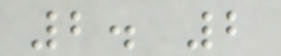2. 2
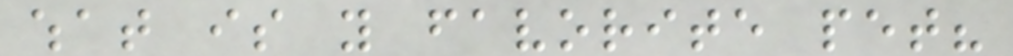what is you favorite pet?
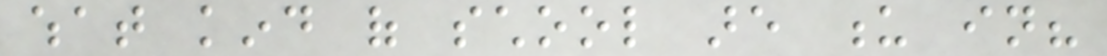what kind of school are u in?
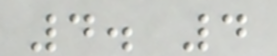4. 4
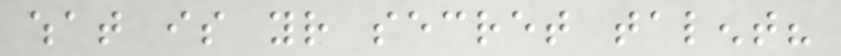what is your secret talent?
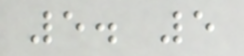5. 5
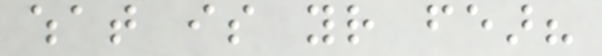what is your fear?
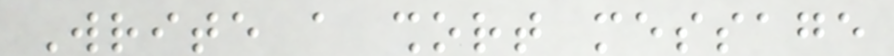Write a short message
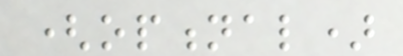(optional)
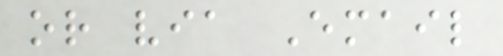or via Email
